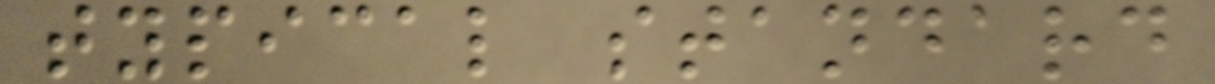typical standard
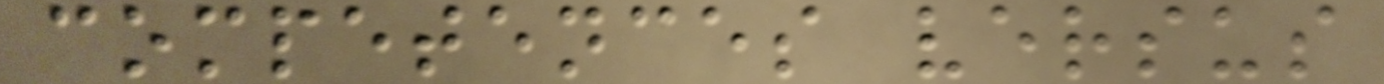competences versus
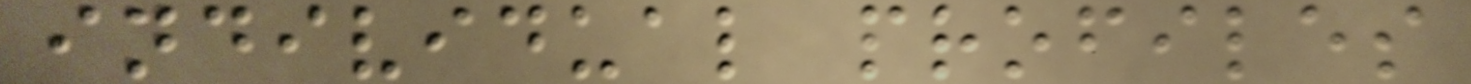individual profiles
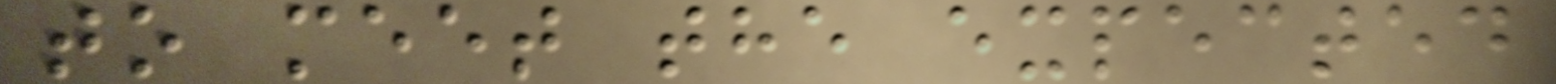to meet the expected
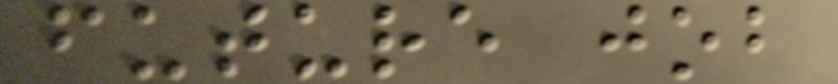future job
